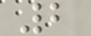2
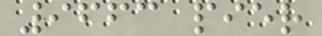9663 pier
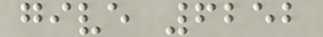give 6252
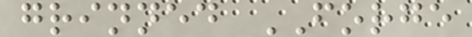grinned FORGE
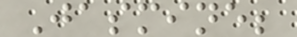Jasmine;
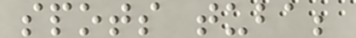spots tuba;
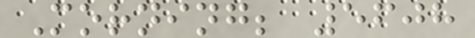Morning; 5608
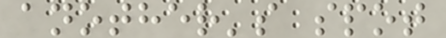another's spot
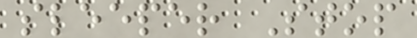sleeper Stop
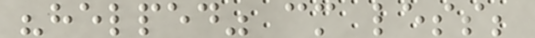"helped" cm less;
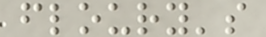floury's
